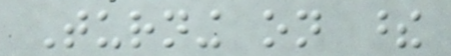Turning on these
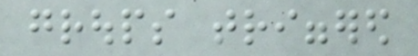groups triggered
